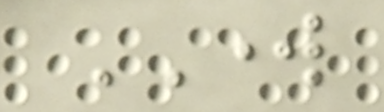WORK
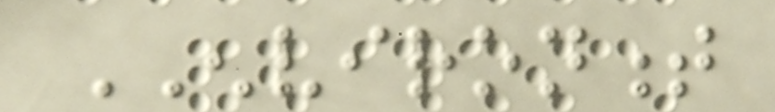ENVIRONMENT
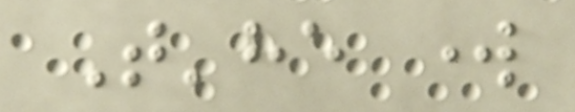T'he work
